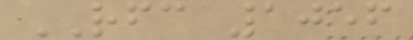RFC 1056
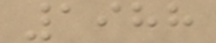1988
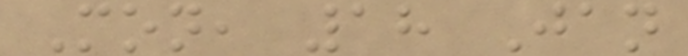Mon, 18 Jan
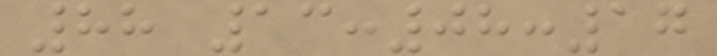88 13:08:17
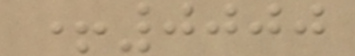+0000
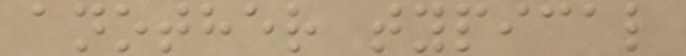another typical
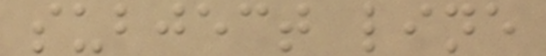subject line
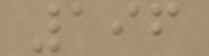196
